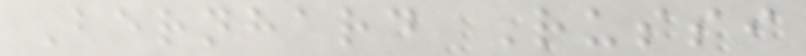Bernhard Russi
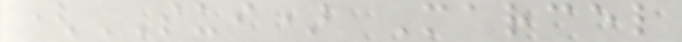(SUI) Marcel
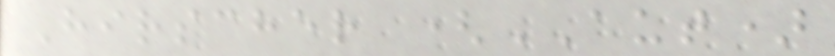Hirscher (AUT)
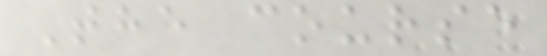The course
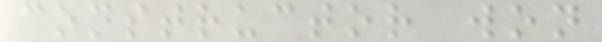constructor won
